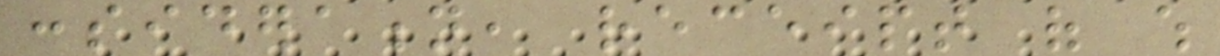consideration, receipt of which
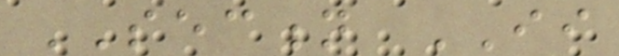SECTION II
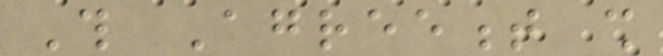This Agreement shall
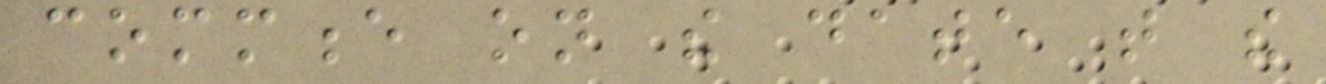commence on the date that the
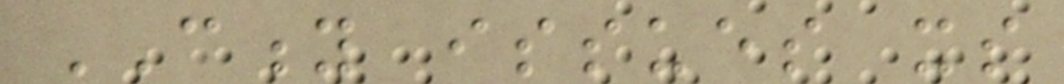CITY issues its
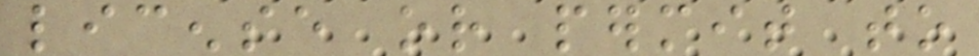license or permit to
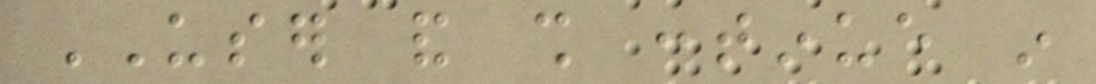USER and shall continue in
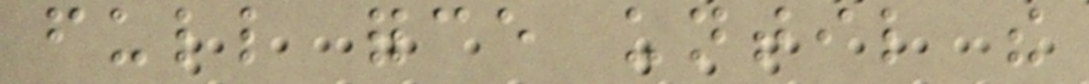full force until the
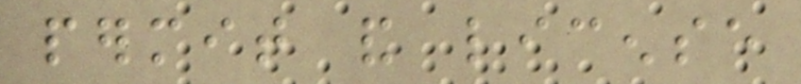permit and license
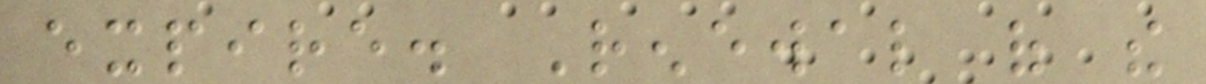expire. Renewal of the
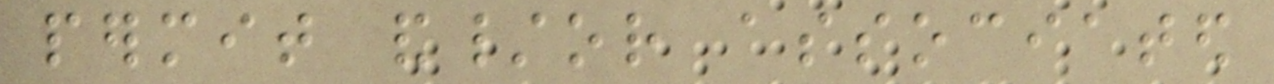permit and/or associated
